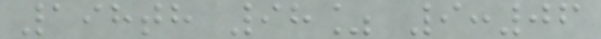198th 98% 9:06
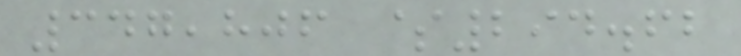347,806 $294.62
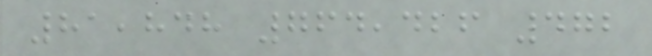81,848 764,426 472
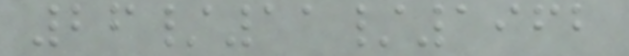26/11/1962
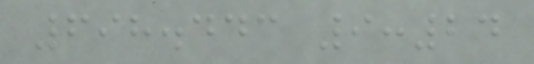698.443 9:24
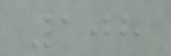108
